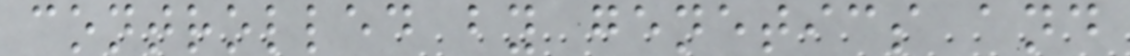controlled by genetics and
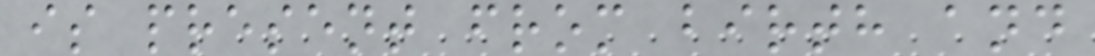is present from birth and
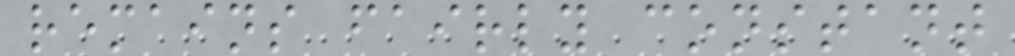remains fairly constant
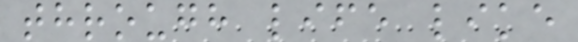through life like
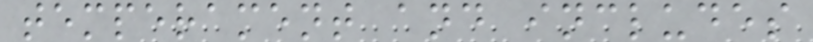temperament and includes
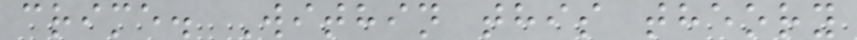crime. Within this theory
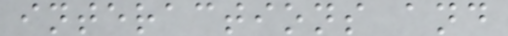interactions and
